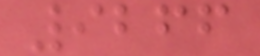9266
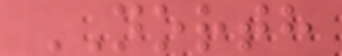NORTH
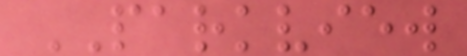PARKVIEW
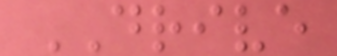DRIVE
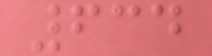634
